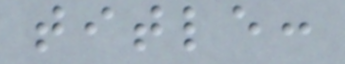title:
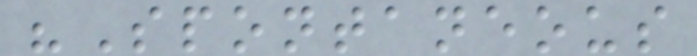"Spontaneous
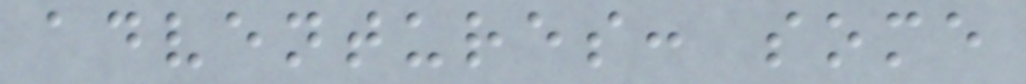adventures: some
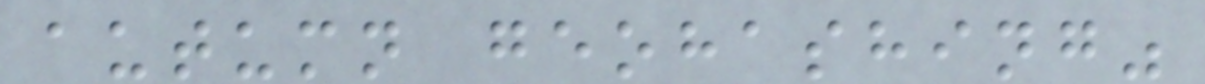autumn geohashing"
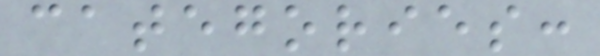categories:
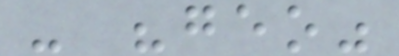- "geo"
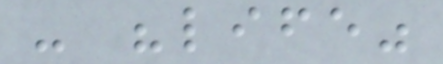- "life"
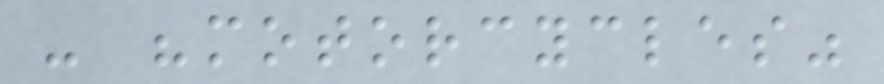- "motorcycles"
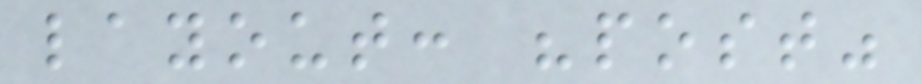layout: "post"
